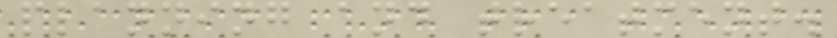planning and treatment.
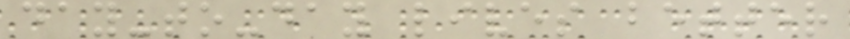day-to-day lives better
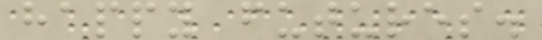happy futures.
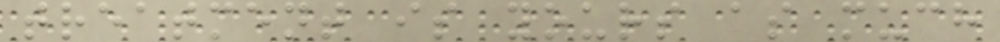treatment is yours as much
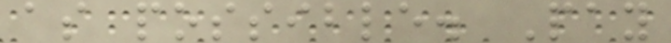as possible. Pay
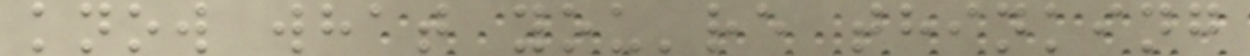know what you're thinking
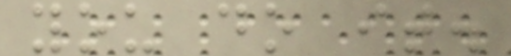you do it.
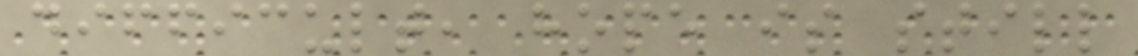difficult, hope is still
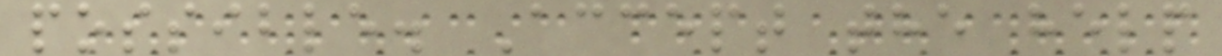possible. Accept the help
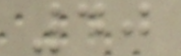40
